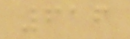616
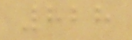828
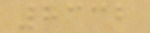8332
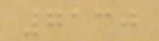7130
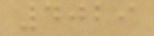4029
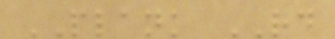PLANK RD
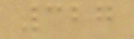327
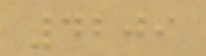4209
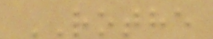ROTHE
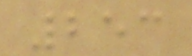253
